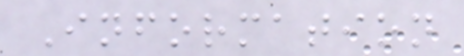Information
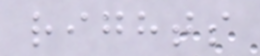rights
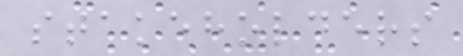stakeholders
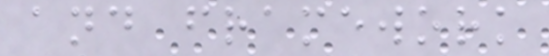and framework
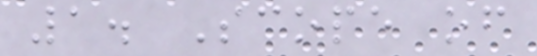1. Scope of
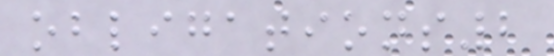obligations2
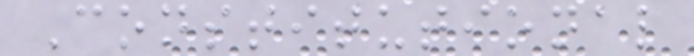Constitutional
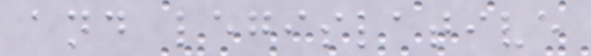and legislative
